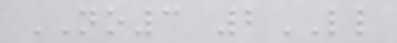NO3 2LL
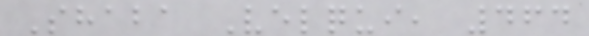Shaba Velqui, 464
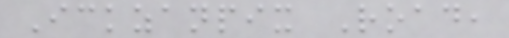Ickzanpix Road,
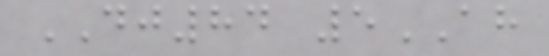DJ84 5AH
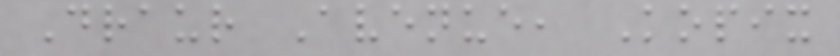Draur Avenue, Kopix
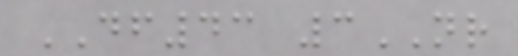DF43 3NR
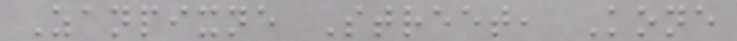Zanpixne Street, Kone
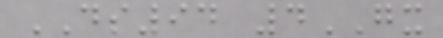DS94 4GX
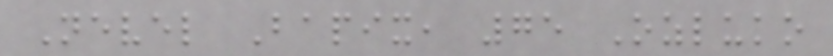Nevel Bapix, 75 Ozluko
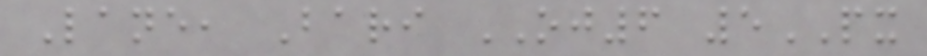Lane, Bari OJ6 5PX
